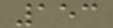153
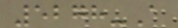5278-A
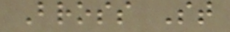Bross St
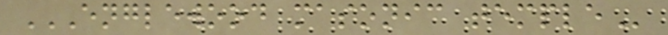ENGLEWOOD MASONIC TEMPLE
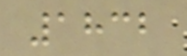1832
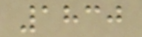1830
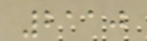2110
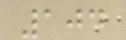104
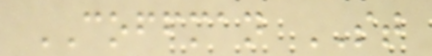COFFMAN ST
